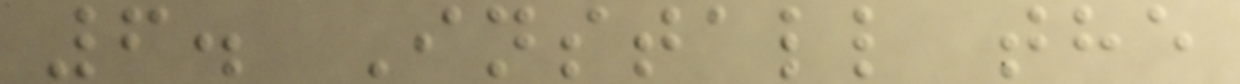6. Install the
